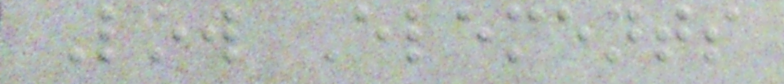Low Elements
